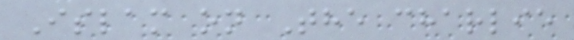Islam on The charlie
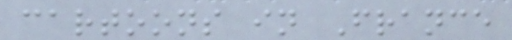cartoons in France
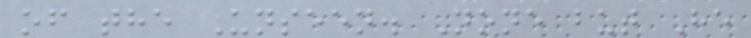of the Unseen. None but He
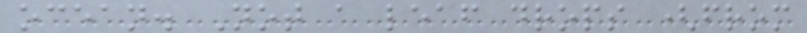ocean. Not a leaf drops (from
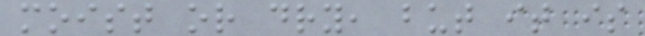moist or dry, but it is
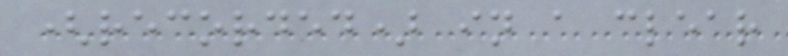(recorded) in a clear
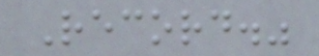Record."
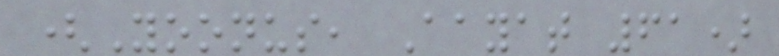(Yoonus, Aayat 61)
